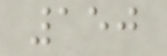150
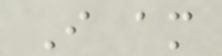I am
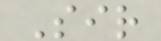Sir
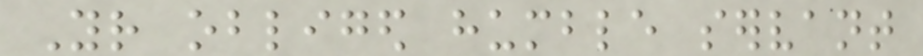Your obliged humble servant
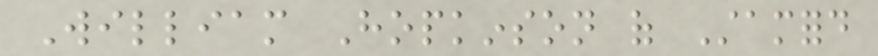William Hopkinson of Stamford
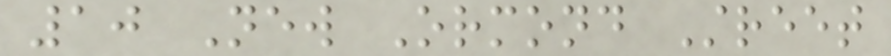10 New Ormond Street
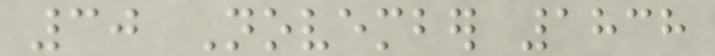30 November 1838
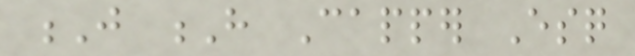J H Capper Esq
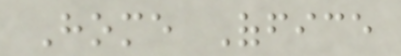Home Office
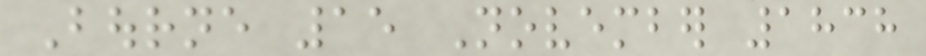Bourne 15 November 1838
